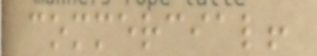commercial!
